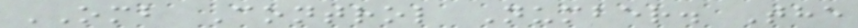OMB Control Number. The
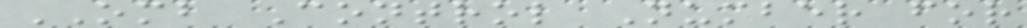OMB Control Number for
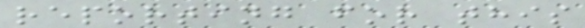reporting for this
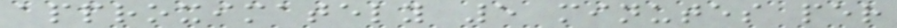approximately 5 minutes per
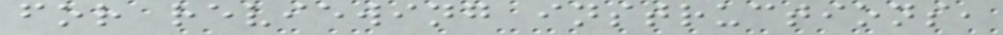for reviewing instructions,
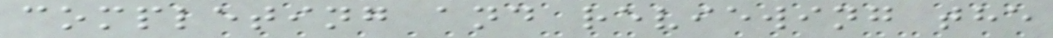completing and reviewing the
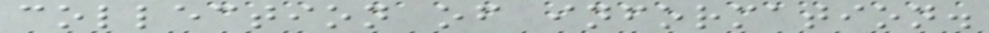collection of information.
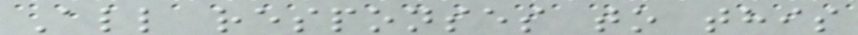All responses to this
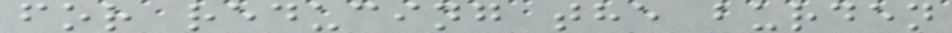for reducing the burden
